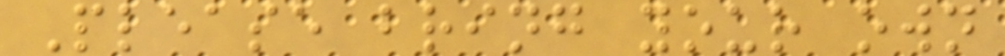Please bring your own
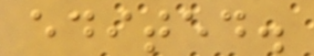edited.
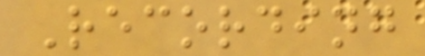Recording
